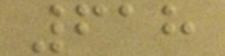618
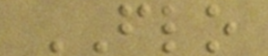FLO
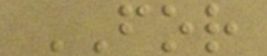FOR
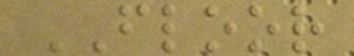FLOOR
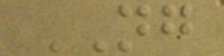NG
